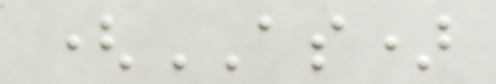(AS)
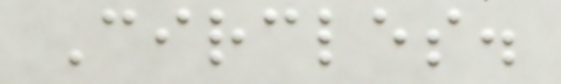Circles.
